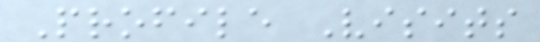Profile Visits
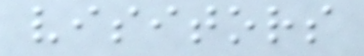visitors
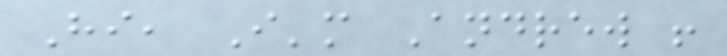Hi, I'm Andrew !
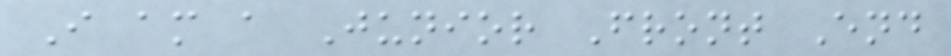I am a Junior Front End
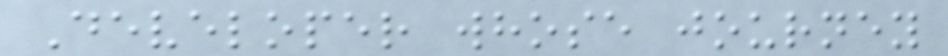Developer whose journey
